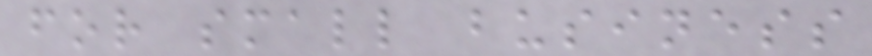for small business
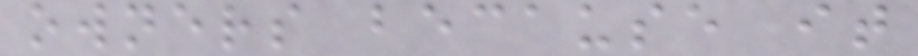owners because it
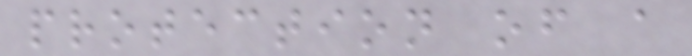protection of a
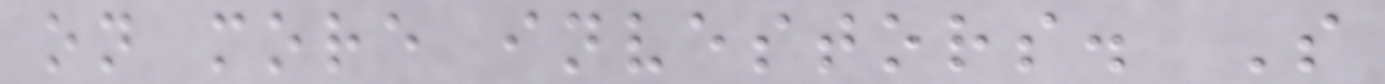on more investors. S
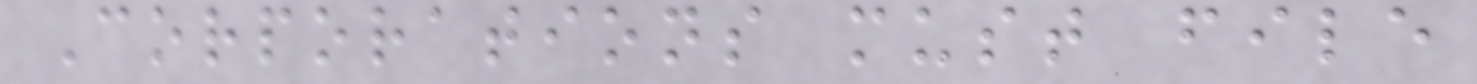Corporations must file
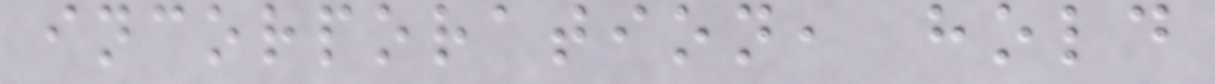incorporation, hold
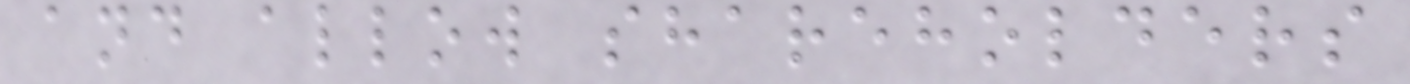and allow shareholders
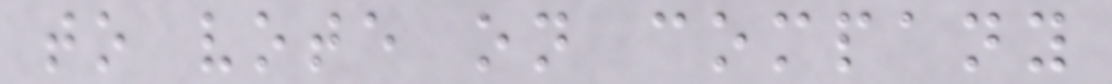to vote on company
